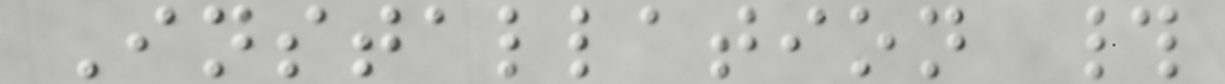Installation #
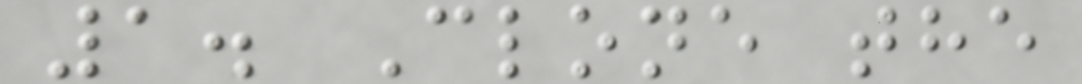1. Clone the
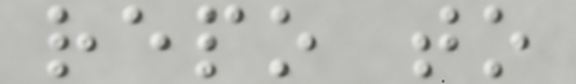repo to
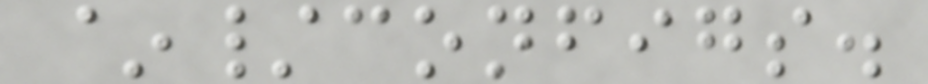~/configs.
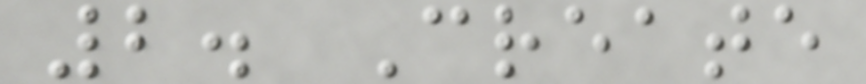2. Create
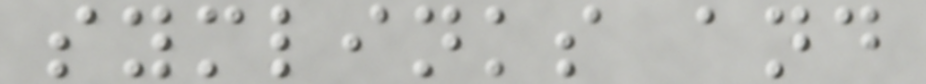symlinks and
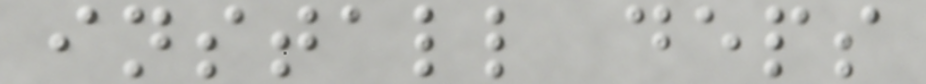install deps
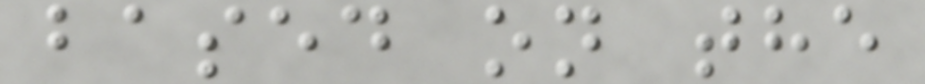based on the
